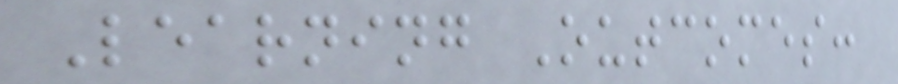Learning Outcomes:
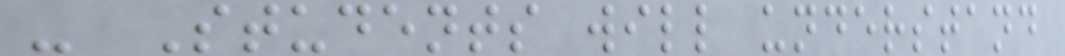- Students will understand
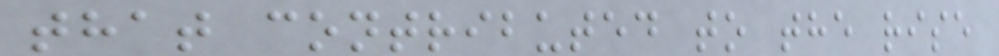that contributed to the rise
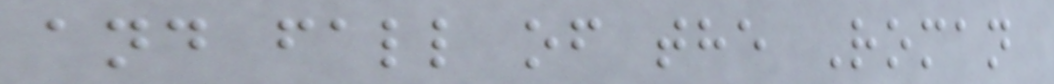and fall of the Roman
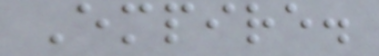Empire.
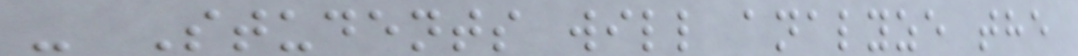- Students will analyze the
